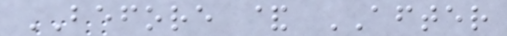BEFORE & AFTER
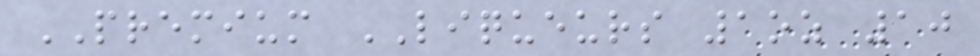PREMIUM LIQUEURS 1oz 10
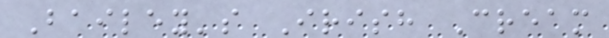Bailey's Irish Cream
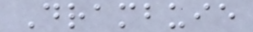Drambuie
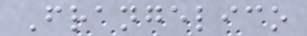Frangelico
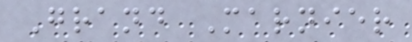Grand Marnier
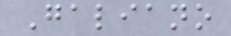Galiano
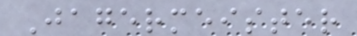Jagermeister
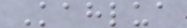Kahlua
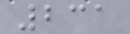231
